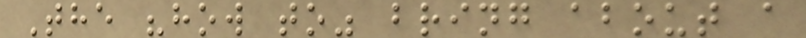The "how to" bring about a
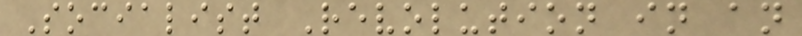Socialist Revolution in an
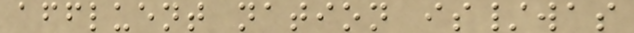affluent nation is/was
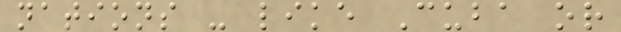nations - like Cuba or
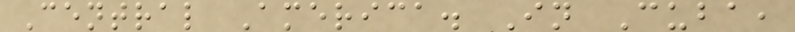Central America. In Cuba,
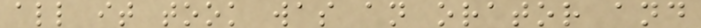all it took was an orator and
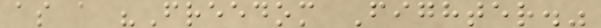as a "Freedom Fighter."
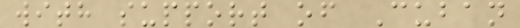with support of Cuban
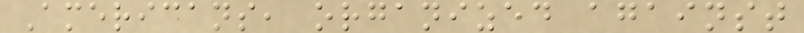Americans, organized against
